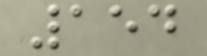154
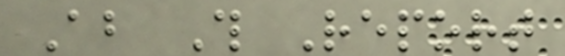About This Report
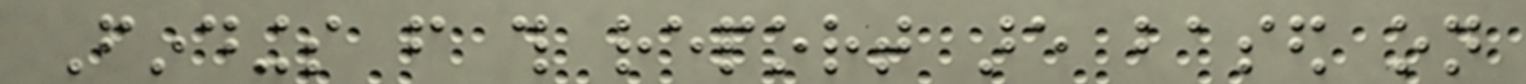Findings from this report are based on
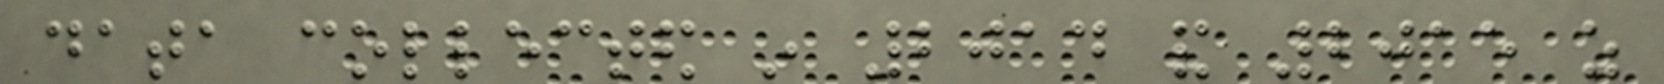data collected in 2014 and 2015 as
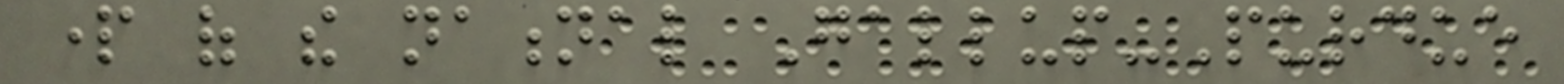part of the national Gallup-Purdue
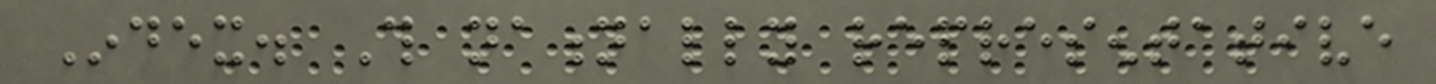Index. This nationally representative
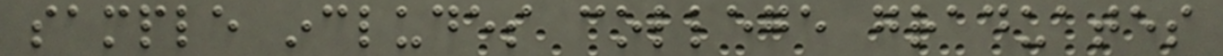sample includes college graduates
